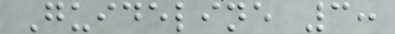Guideline 3:
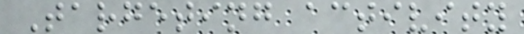Targeting activity
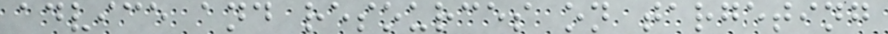advice and resources on targeting
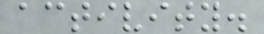activity.
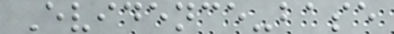Evidence-base
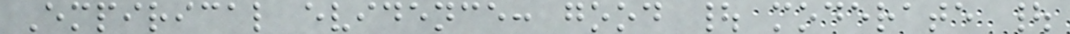Empirical evidence: good | moderate |
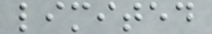limited
